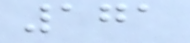171
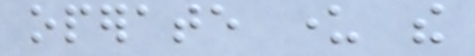operate under the
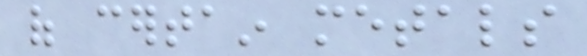of certain metals
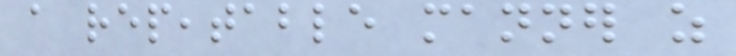a repeatable manner as
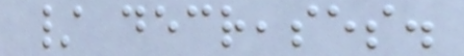/ decreases.
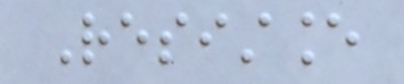Resistance
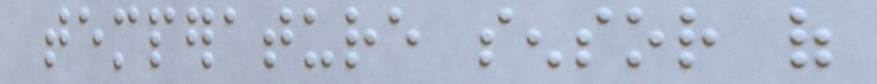temperature sensor of
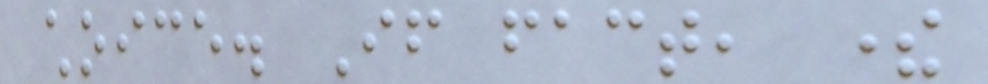choice. If fact, there
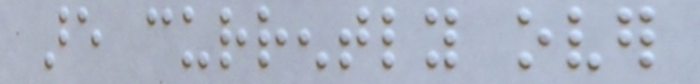are currently over
